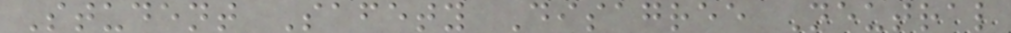Student Safety Disagree Neutral
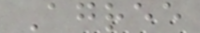Agree
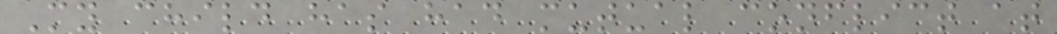My child has had mutual conflict at
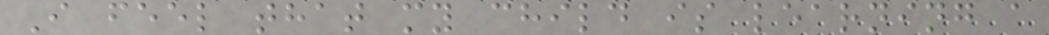I feel that my child is learning a
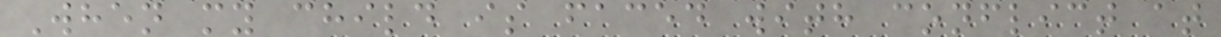When my child is faced with conflict at
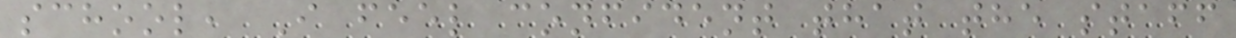school, I feel confident that the staff
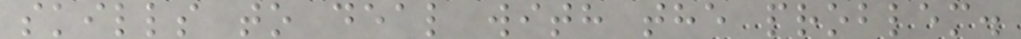skills to deal with the problem.
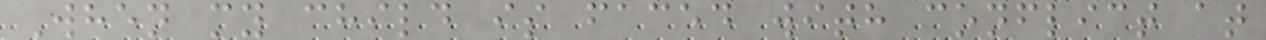When my child is faced with conflict at
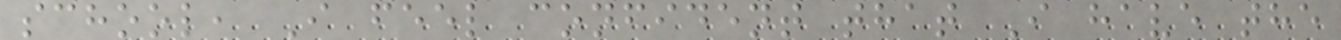school, I feel confident that I have the
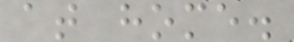at home.
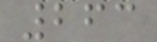263
